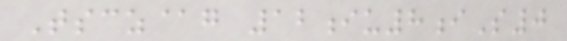Tscz@g 12iu8iS0
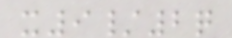x9/2q
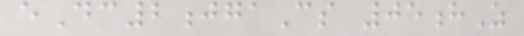eDc2jgaCs 05hZ
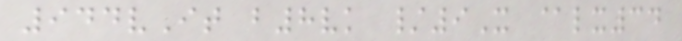944vIt b8vk /9X @lx34
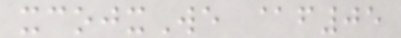xcojxWe @f05
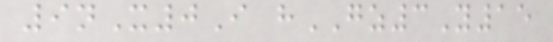9nX0I hGZ3Y15
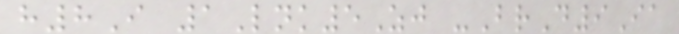h8I 1Lnk5Zj -BrD9Ia
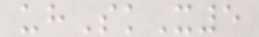uhSkX5
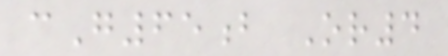cG65b Or4
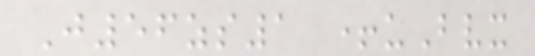J56zs1 +uBvx
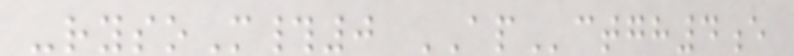-rysoM#0 APctgh4e
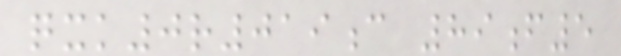qxk0r019c 89f5
